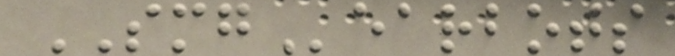SMGearbots
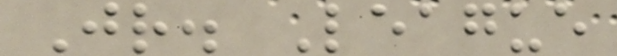Jr. League
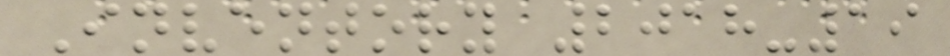Inventory 2018-19
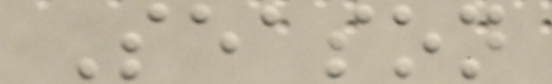Season
